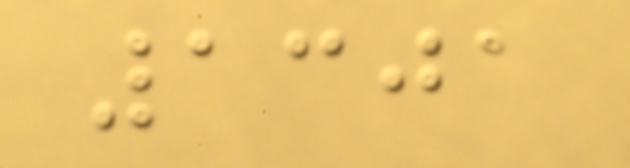1301
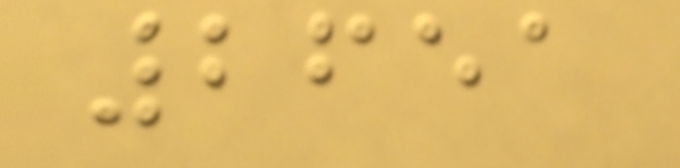2651
